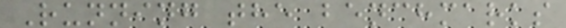Running the benchmarks
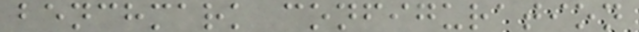benchmark configuration
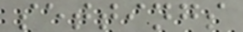settings
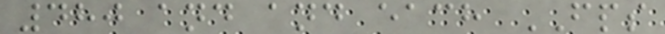480 and and each FPS
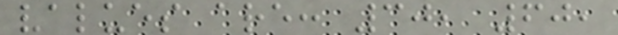values are: 30, 60,
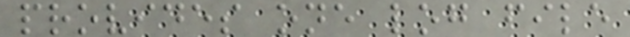provides one log file
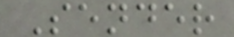Sender
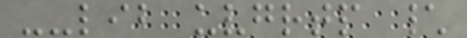--lib uvgrtp \
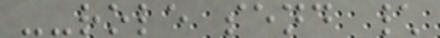--role send \
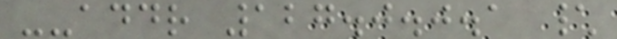--addr 127.0.0.1 \
